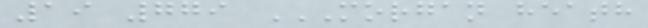19 779 MORGAN HEATH
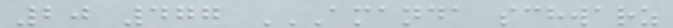20 477 AMANDA SCHWARZ
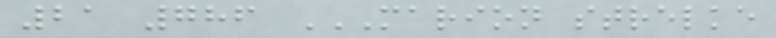21 786 MARION STRELKE
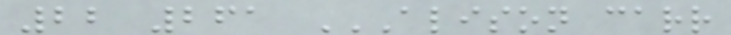22 261 ALISON CARR
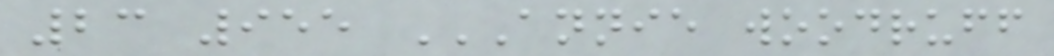23 955 ANNIE WOODRUFF
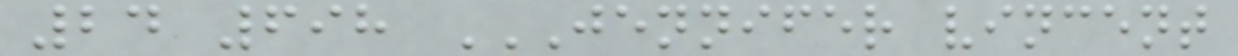24 698 JENNIFER VINCENT
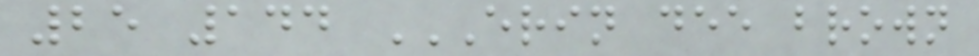25 144 ERIN DEE BROWN
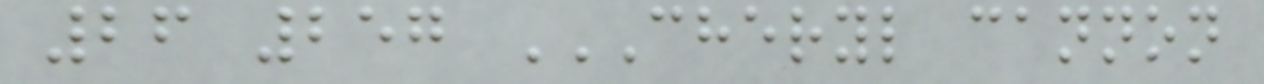26 257 CHERYL CANNON
